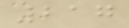217
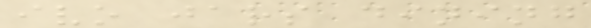ivo jars dining
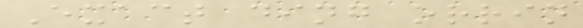Exact ding orrin
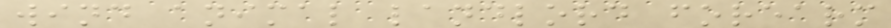wind animal landlord forearm
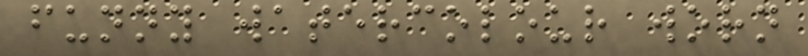funny watercolour worn
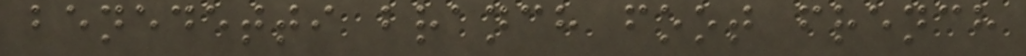benedetti branch foot french
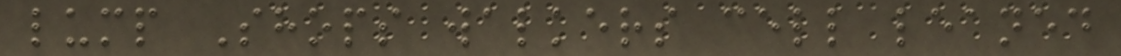lump Shops walkers cell leaned
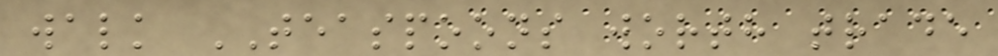walk TEASPOONS worth trade
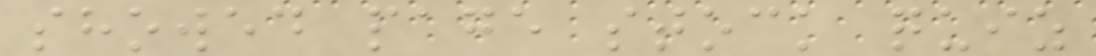showed page stock quiz
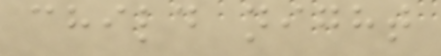child night
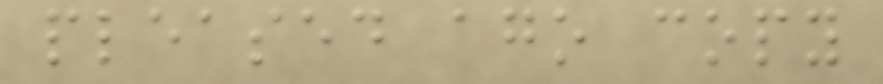pleased ago copy
